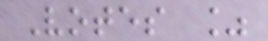Votes %
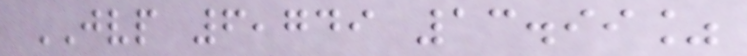JVP 6,749 13.99%
